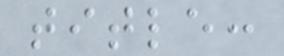title:
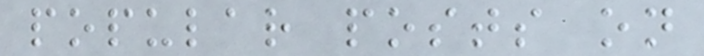popular posts on
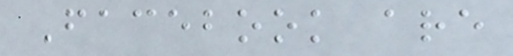Facebook are
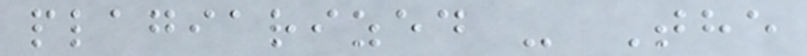plagiarized - The
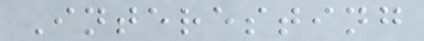Interesting
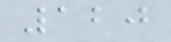120
